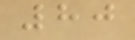80
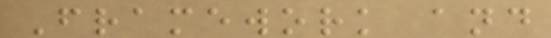Framework and
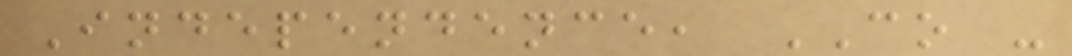Independence, CO -
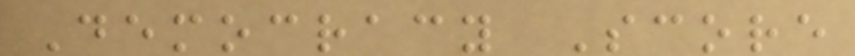Democracy Score
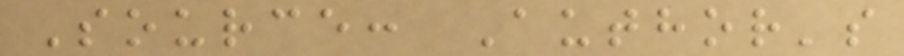Source: Author's
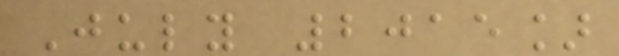July 2015]
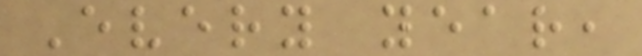Every year,
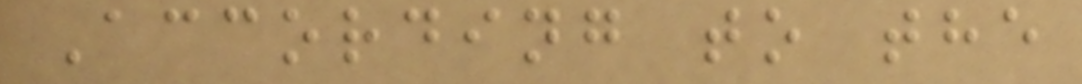According to the
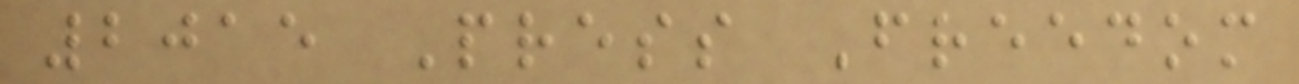2015 Press Freedom
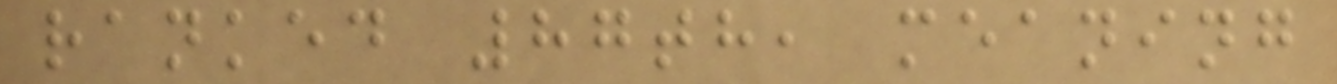ranked 87th, meaning
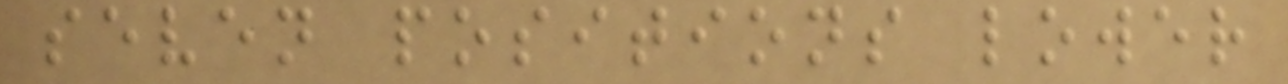seven positions lower
